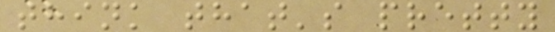think that's pretty
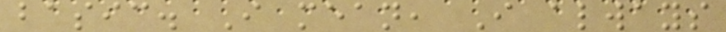basic. I mean, I always
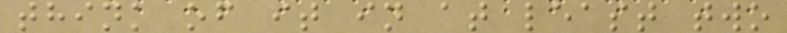think of it in at least two
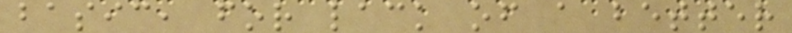basic, for lack of a better
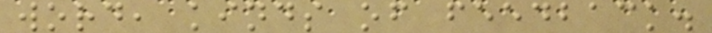word, kinds of feedback.
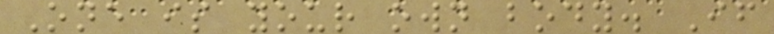One is your own body. If
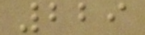229
